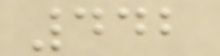442
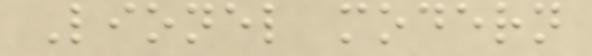Lionel modern
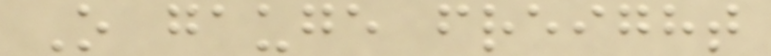O gauge freight
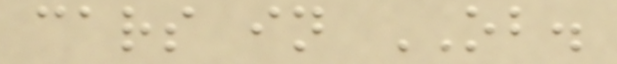cars in OB.
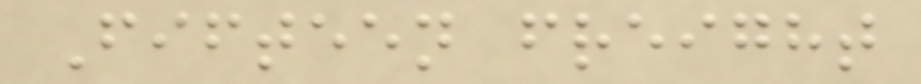Fifteen freight
